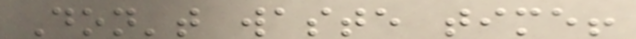Don't waste time!
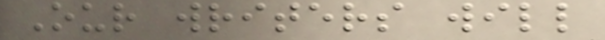Our writers will
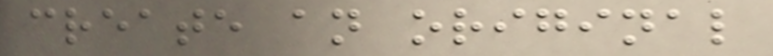create an original
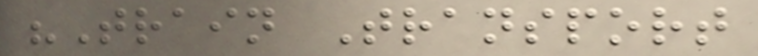"Train Transport
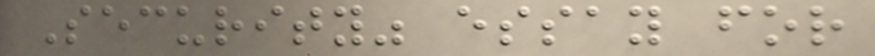Security" essay for
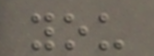you
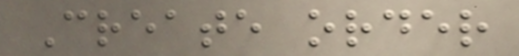Create order
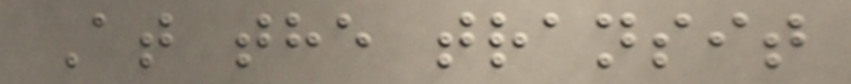At the transit
